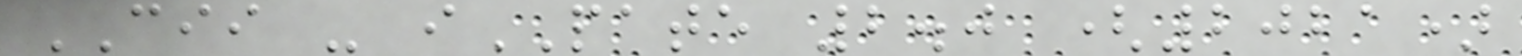CII - iPATE 2.0 (2021)
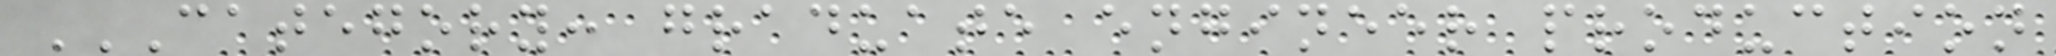CATEGORY: GRADUATE ENGINEER PRODUCTION
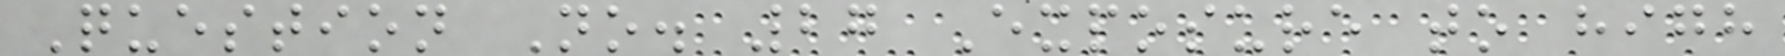Question No. 27 Exposure to high
